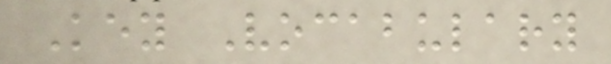Key Vocabulary
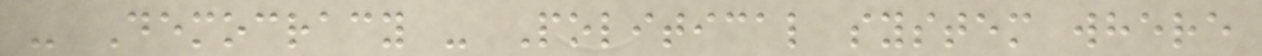- Democracy - Political system where
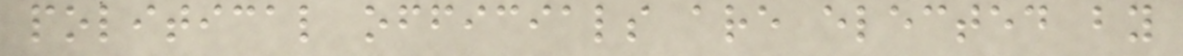political officials are elected by
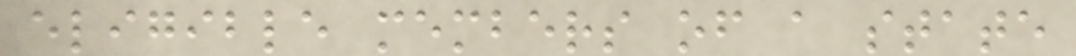eligible members of a state
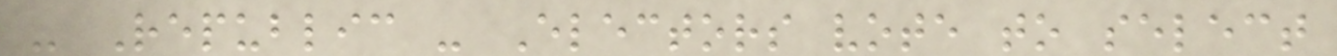- Republic - Electors vote to select
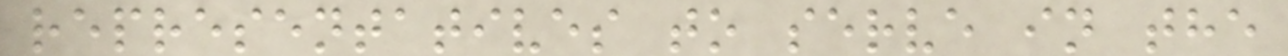representatives to serve in the
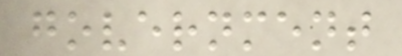government
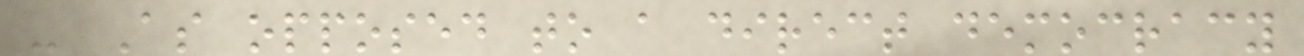- As opposed to a direct democracy
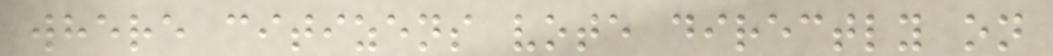where citizens vote directly on
